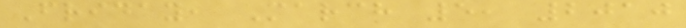Friday, March 5, 2010
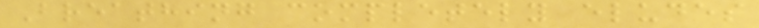Breathing completely eludes
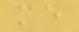me
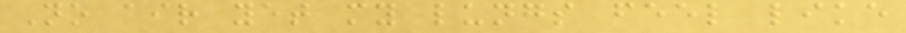No air yet my lungs feel like
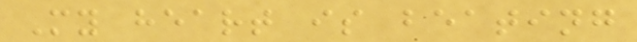My heart is beating
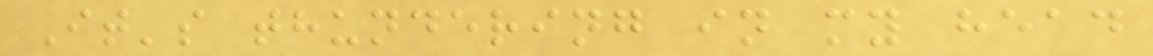It's thundering in my head
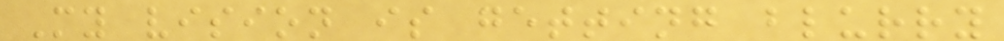My vision is getting blurry
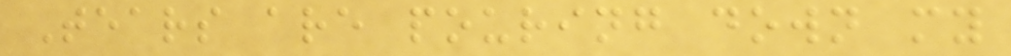Tears are pouring down my
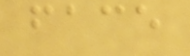face
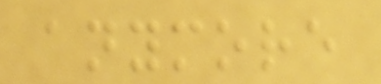anymore
